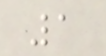1
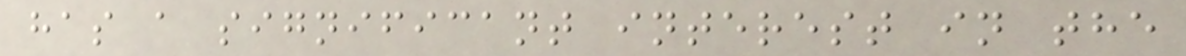has a significant interest in the
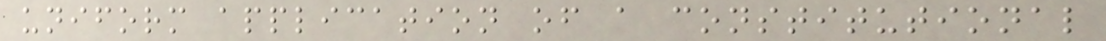uniform application of a constitutional
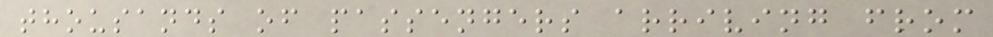thousands of passengers arriving from
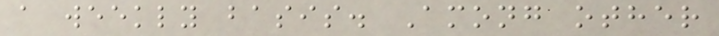a weekly basis. Among other
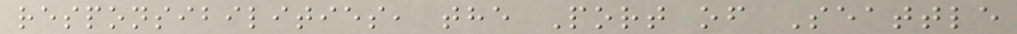responsibilities, the Port of Seattle
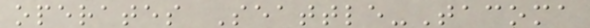operates Seattle-Tacoma
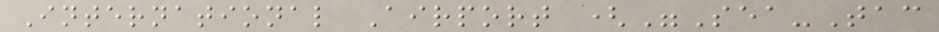International Airport ("Sea-Tac
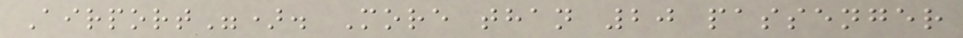Airport"). More than 20 passenger
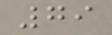79
